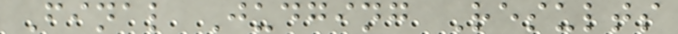Final Judging Results
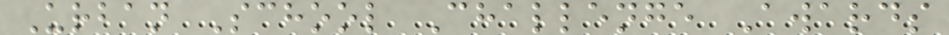Urban School Challenge Awards
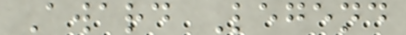Award Legend
